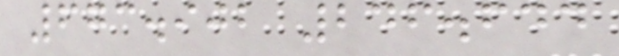673.902 246.644
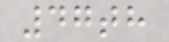47th
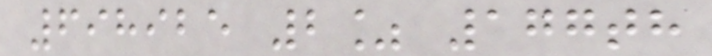698925 2% 177th
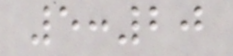5:20
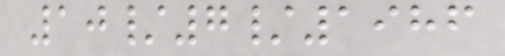10/7/1986
